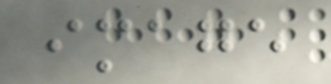image
